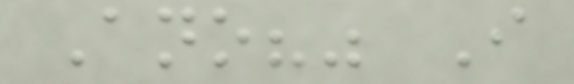Ano?" I
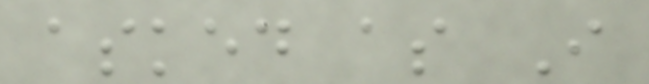asked as I
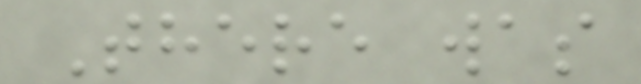There was
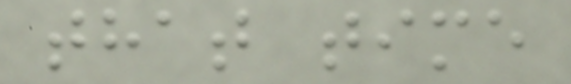that time
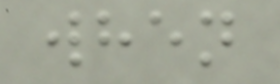when
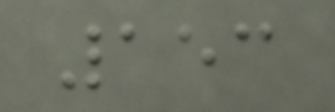153
